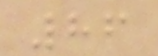86
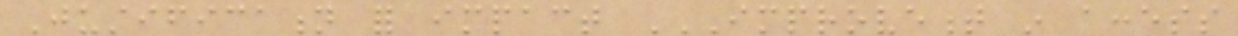Justification for impact IMPROVEMENT IN ACCESS
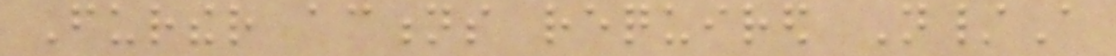Further actions required N/A
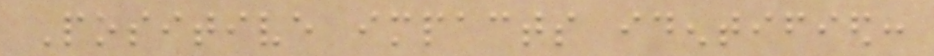Positive impacts identified:
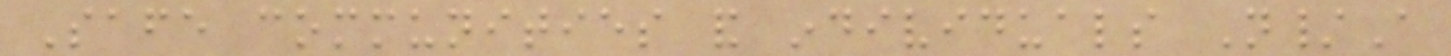Safe communities and individuals N/A
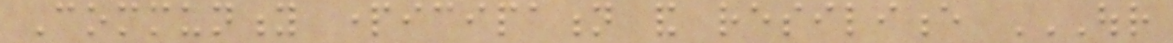Community participation and resilience OUR
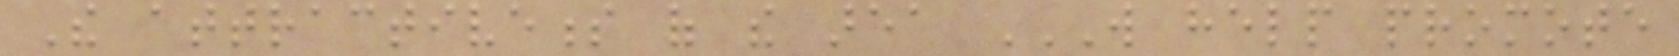The attractiveness of the area WILL HELP PROMOTE
